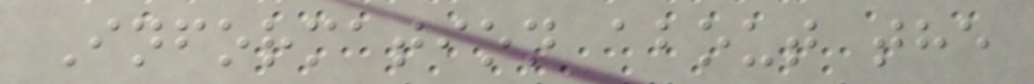Information about the
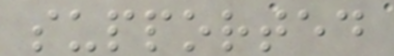supported
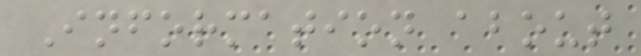Information about
